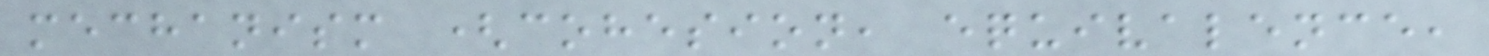mechanism (cohesion, equivalence,
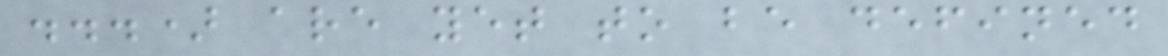...) are yet to be defined
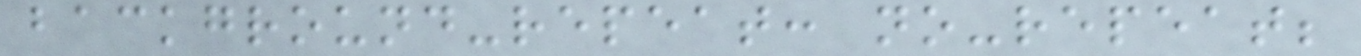background-repeat: no-repeat;
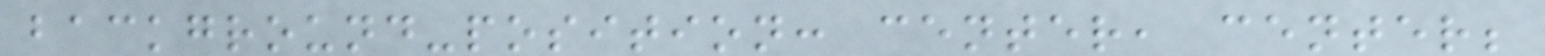background-position: center, center;
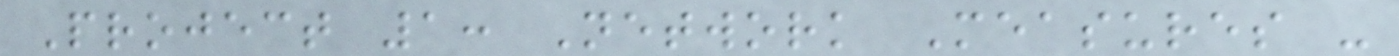Project 1: Network Measures -
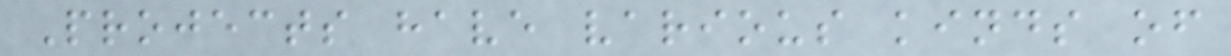Projects have various kinds of
